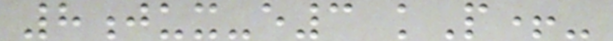8jux-e3 kP+-
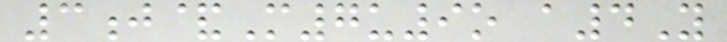3j&M7u9o a4Y
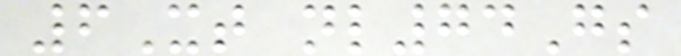6Xt nl74Gs
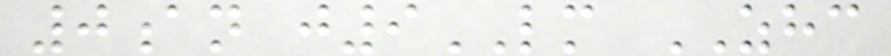0an j9LM ZHC
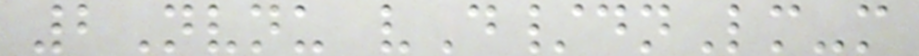2Nvnu vD/dnLm-m
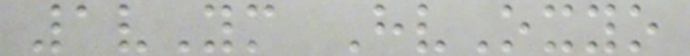1vYm HvOxyo
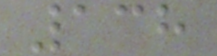138
